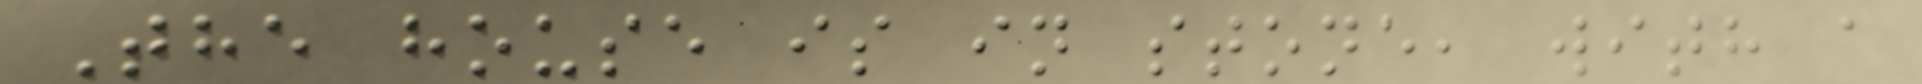The house is in stone, with a
